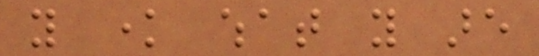you know what you are
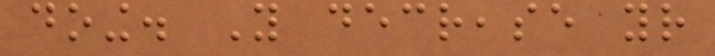doing. You decrease your
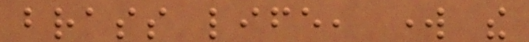brass life, work the
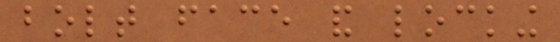bolt face and locking
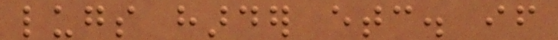lugs harder etc. if
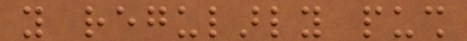you regularly push
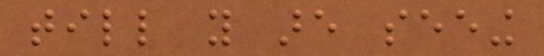till you are seeing
